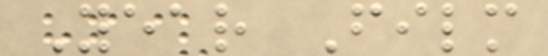Year Film
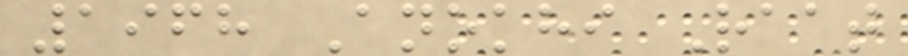1968 Anokhi Raat
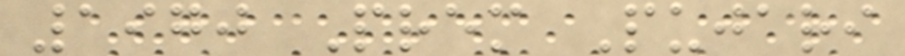1970 Prem Pujari
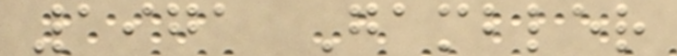1971 Gambler
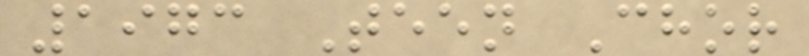1973 Teen Chor
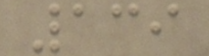139
